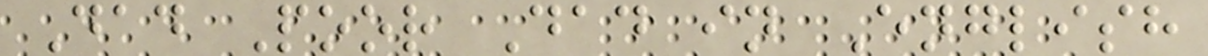Dad Poor Dad in English
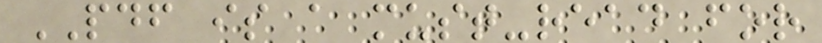PDF is a must-read for
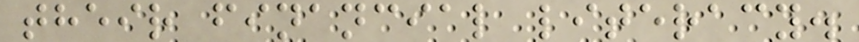their financial literacy.
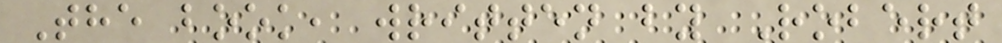The book, written by Robert
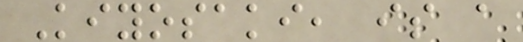Kiyosaki, is a
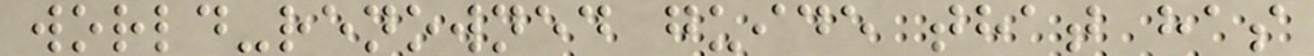world-renowned guide that has
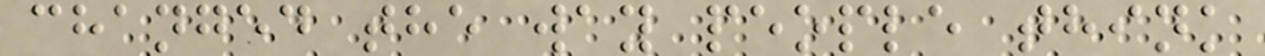changed the way people think
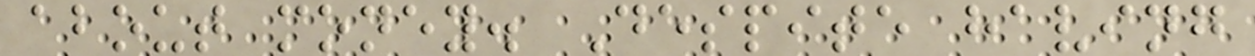about money. Despite having
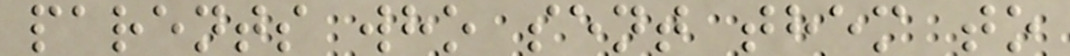parents who sent them to
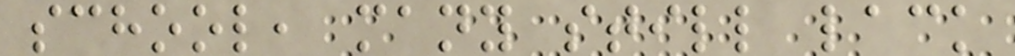school, many still lack
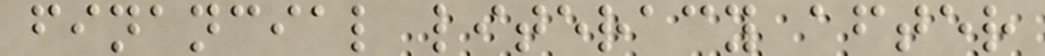financial literacy after
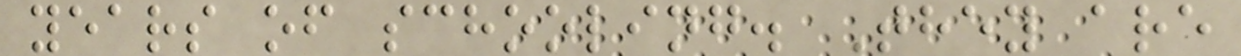years of schooling. They are
